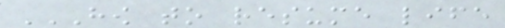HOW TO RESUME LIFE
